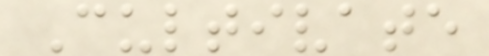Cultivate
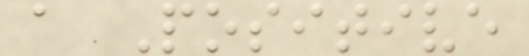a Positive
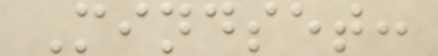Mindset:
